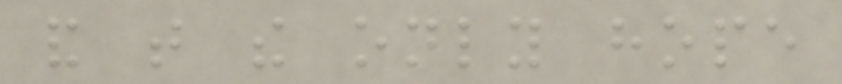and that the only hope
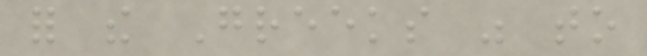for the Greeks was to
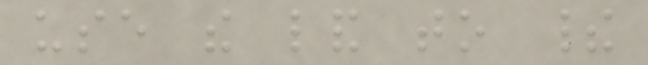use the land to their
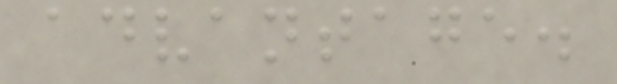advantage.
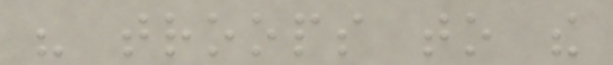his troops to the
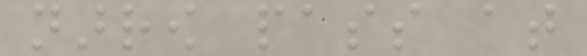narrow pass at
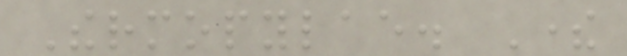Thermopylae. There
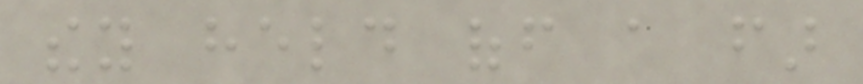they held off a far
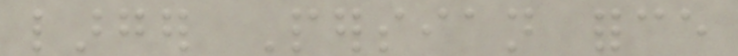larger Persian force
